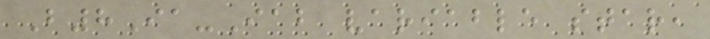B8Ia-Iab variable star,
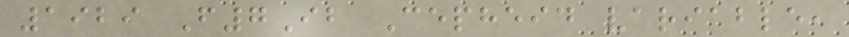1929 F7Ib Cepheid variable,
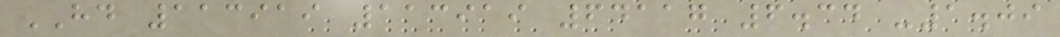HD 113919 113919 64117 6.34 -1.09
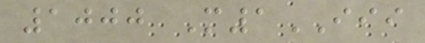1000 M1III
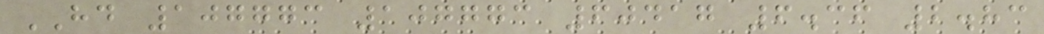HD 107773 107773 60417 6.36 2.83
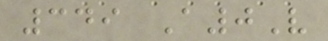349 A0V
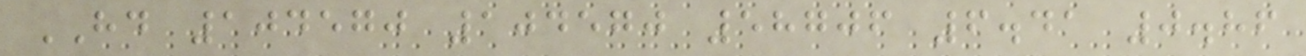HD 104570 104570 58706 6.41 0.86
